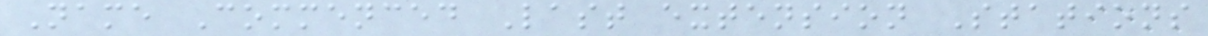Name Commenced Last extension Stations
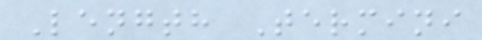Length Termini
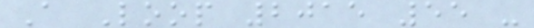A Loop 2015 55 -
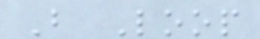B Loop
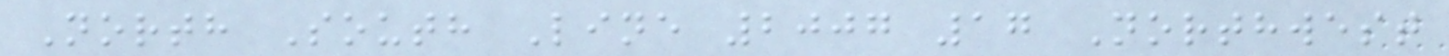North South Line 2007 17 Northwest
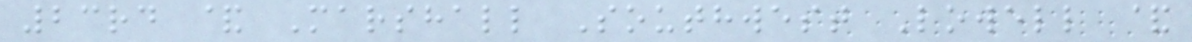23rd & Marshall Southwest Lowell &
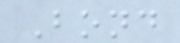Bond
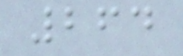264
